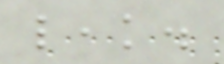leak.
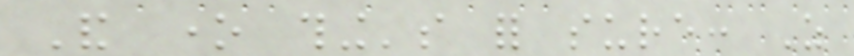And one thing's for sure: As
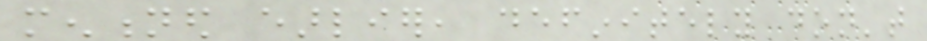mentioned earlier, definitely don't
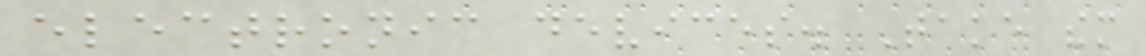electronic devices. Take them
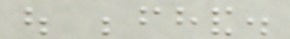out beforehand.
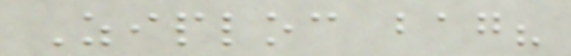Ziploc bag?
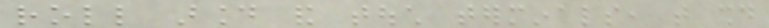roll around and touch terminals, that should
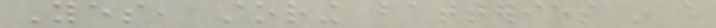Yes, storing batteries in a
